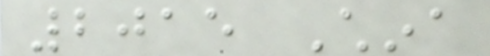2015 China
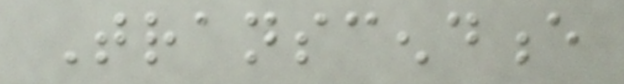Transcendence
